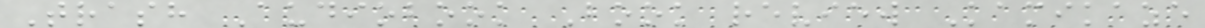Trash Audiobook Book review Kamikaze
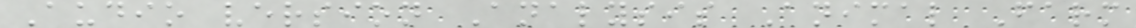Audio version Analysis Animal Farm
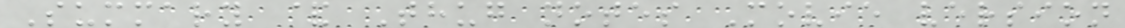Summary & Thug notes Movie version
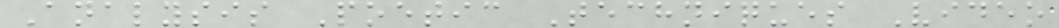Analysis Poetic Techniques Video
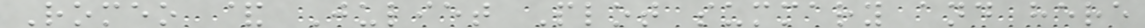Romeo & Juliet Plot summary and here
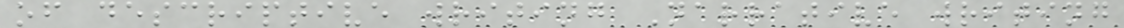of descriptive writing Narrative writing
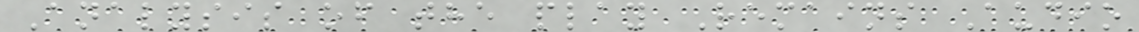Analysis of the play Remains Audio
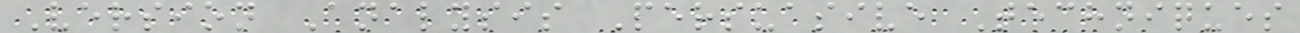Version Analysis Persuasive Techniques
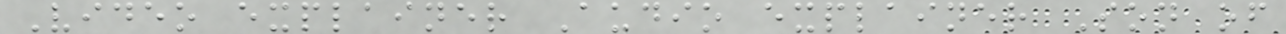Video explainer Audio explainer Son of
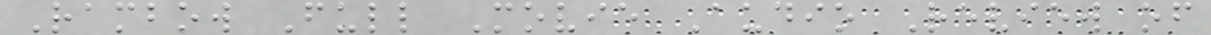Rambow Full Movie Audio Review of
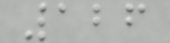126
